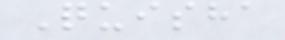Quisha
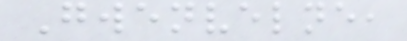Gwenvelne,
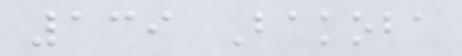139 Bakoba
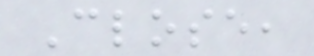Close,
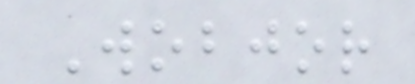Wobjor
